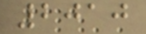2010
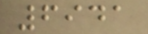6941
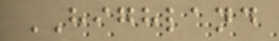HIGHLAND
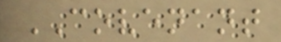COVENANT
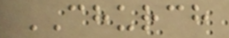CHURCH
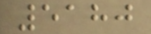5180
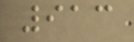913
